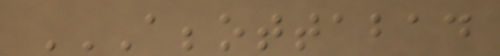ABBOTTABAD
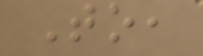To,
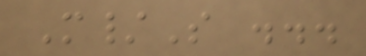M/S ...
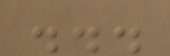...
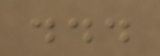...
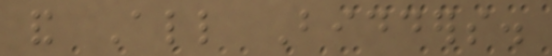and All Bidders.
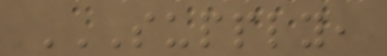SUPPLY,
